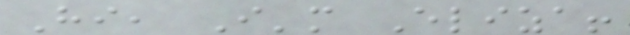Hi, I'm Eliza!
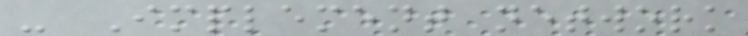- Implement network
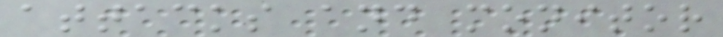attacks and monitor
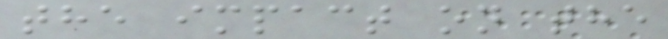the impact on the
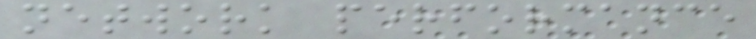network performance
